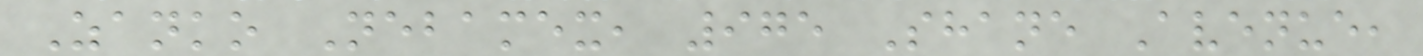Zanko Nebamex, 975 Shane Avenue,
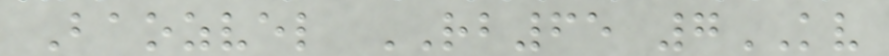Baozvel RB65 7KV
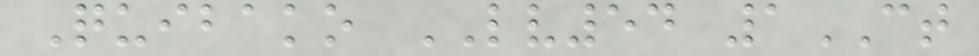Quibako LV54 1CT
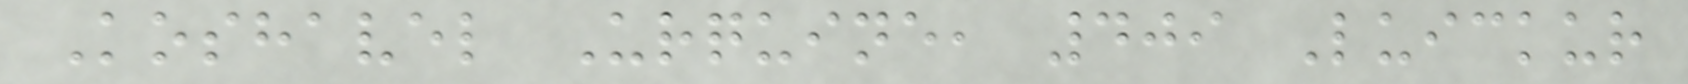Koshavel Urquine, 409 Luickur
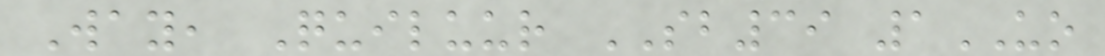Way, Quiluur SB39 1UO
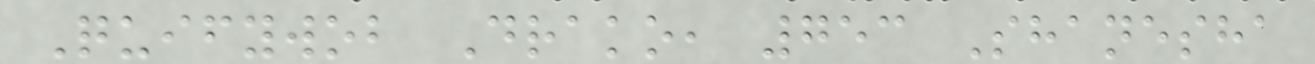Quifywob Drako, 753 Shanesha
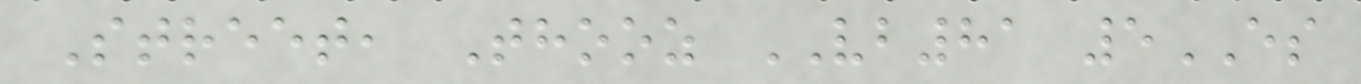Street, Thooz VB81 5ES
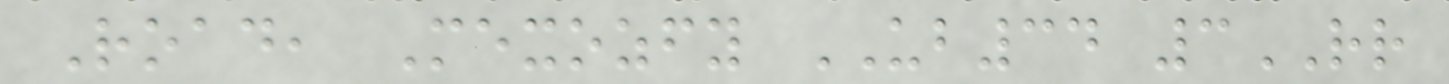Road, Mexozfy UB34 3RR
